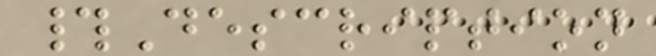#Description
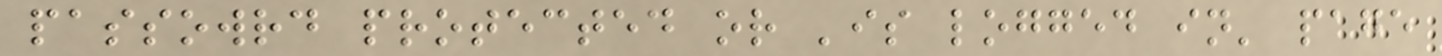passowrd protected or 'is logged in' page
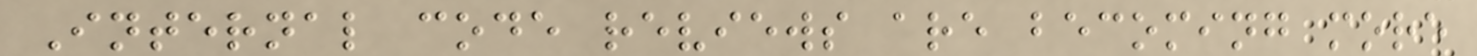Internal code reviews are becoming more
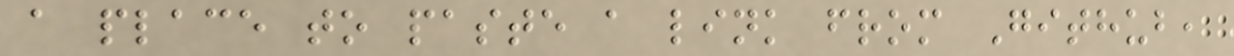a place to paste a link from Github,
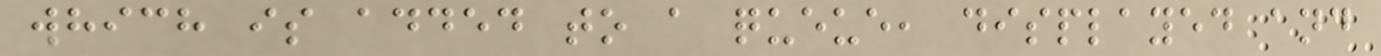which is added to a queue, displayed and
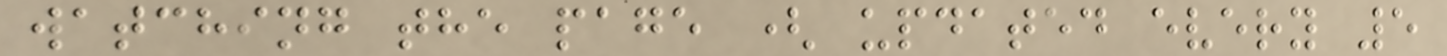watching the page ( updated every 5
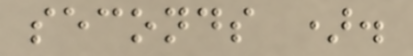seconds ).
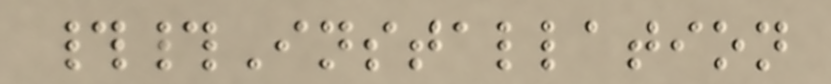##Installation
